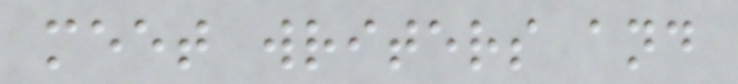meet writers and
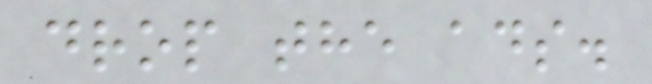drop the ads.
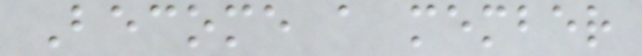Become a member
